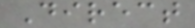Direct
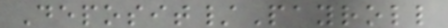Deposit/Payroll
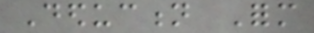Deduction Form
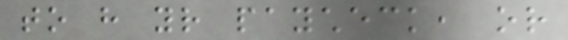to have your paycheck, or
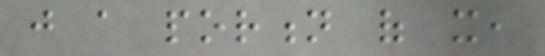just a portion of it,
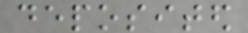deposited
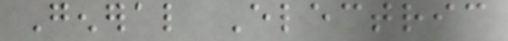General Electric
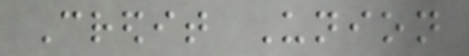Credit Union
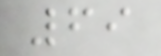69
